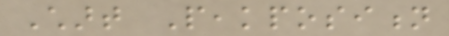Chart Peakposition
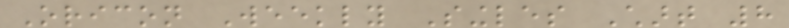Oricon Weekly Singles Chart 8
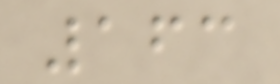163
